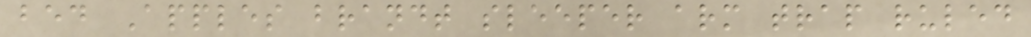bed Apples brandt sleeper arm trap ruled
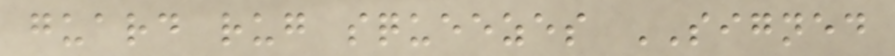guard rug squeezes SIGNED
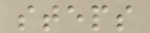steps
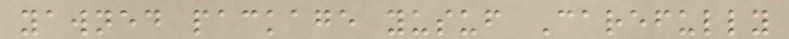yawned package yusuf Carefully
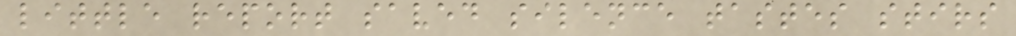little report saved silence tastes stirs
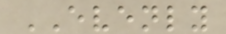EVENLY
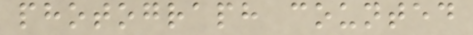photograph counted
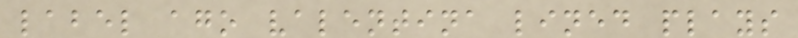label ago valentina lined plays
